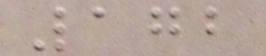172
